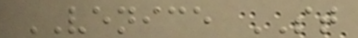VENICE ST
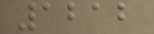1212
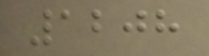1208
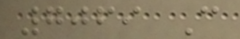7069 C
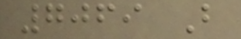7069 B
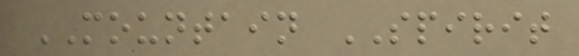MOUNTAIN SPIRIT
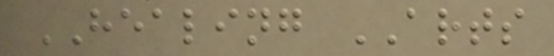HEALING ARTS
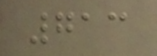713
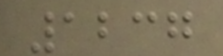1237
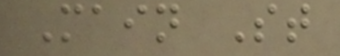Main St
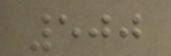500
